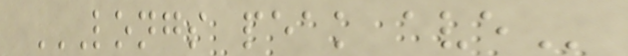LONGS PEAK AVE
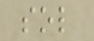sol
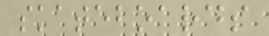skateboards
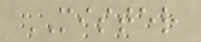MISTER
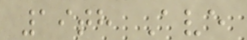19th Ave
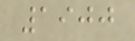1900
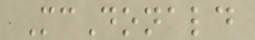McDonald
